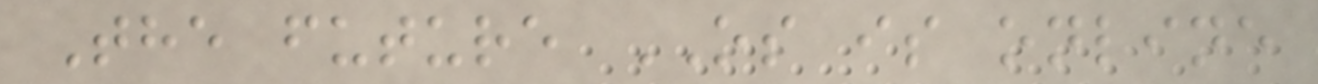The future OS is online
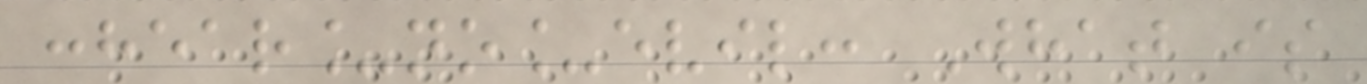:hear_no_evil: What is
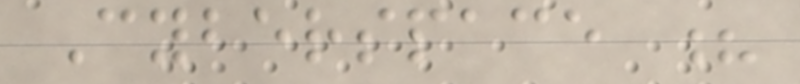Cyberspace ?
